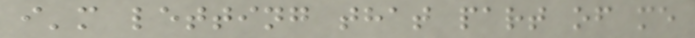i'm letting that part of me
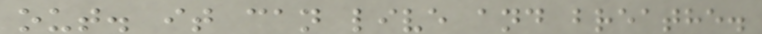out. it can live and breathe.
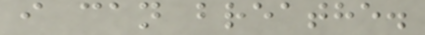i can breathe.
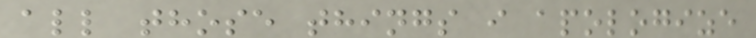all those things i apologize
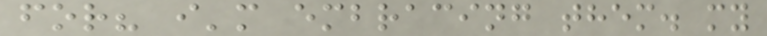for? i'm embracing them. my
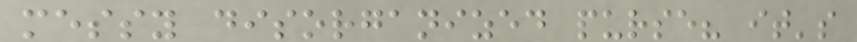messy disorganized purse? it's
